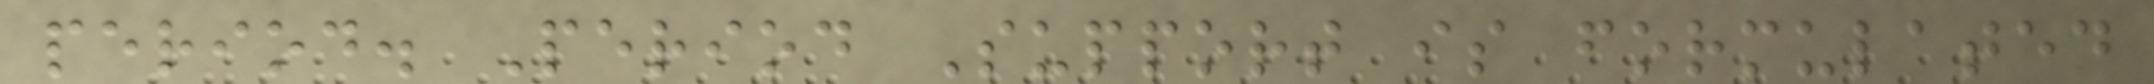period. Period Support is formulated
